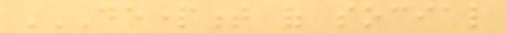DEPARTMENT OF SOCIAL
